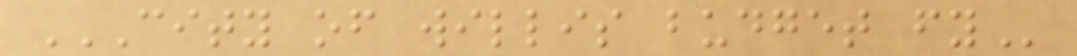CITY OF WILLIS BUDGET FY
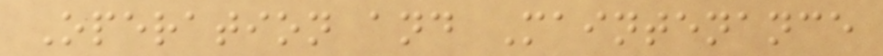Operation and Maintenance
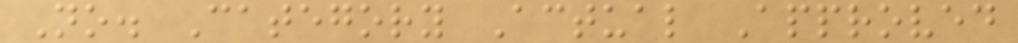No. Category Actual Approved
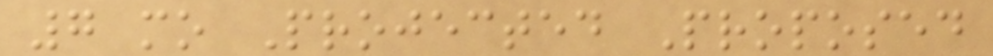7 mo Projected Proposed
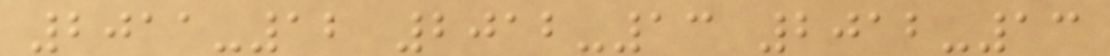2011-12 2012-13 2012-13
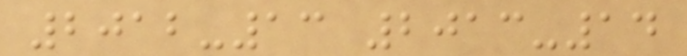2012-13 2013-14
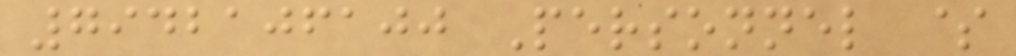7942106100 Personnel $
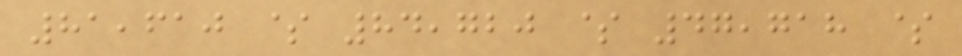81,610 $ 84,720 $ 47,718 $
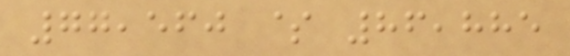77,560 $ 86,885
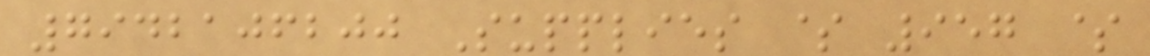7942106200 Supplies $ 957 $
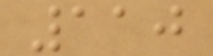110
